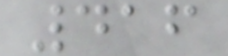416
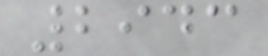2943
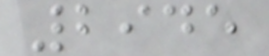2945
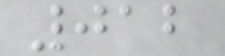012
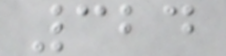324
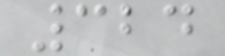324
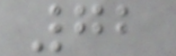72
